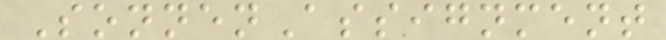SonnenAssignment
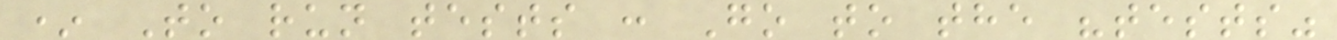* To run tests : Go to the "tests"
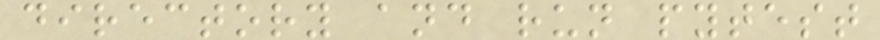directory and run pytest
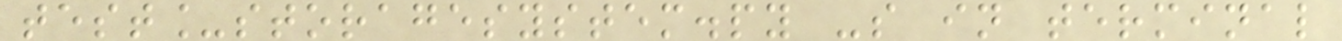test_storagesystem.py -s in terminal
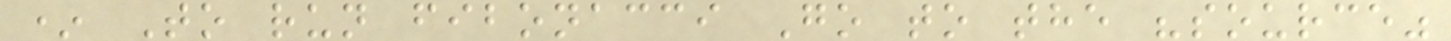* To run fibonacci Go to the "source"
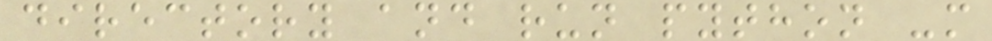directory and run python -m
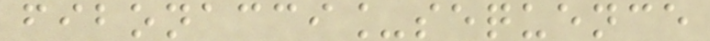fibonacci_sequence
